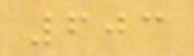603
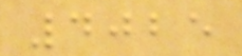4025
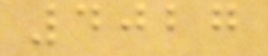4027
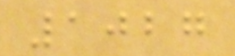1027
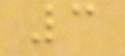3
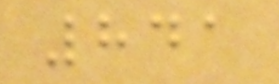841
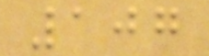107
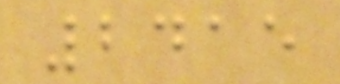2415
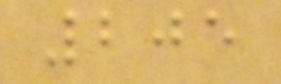205
